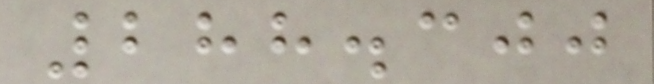288.300
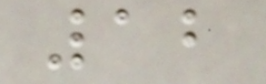12
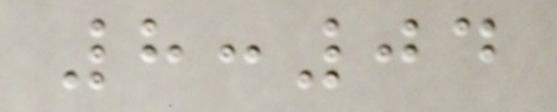8:04
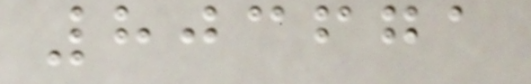803671
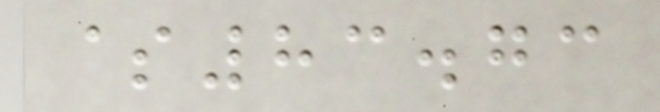$83.73
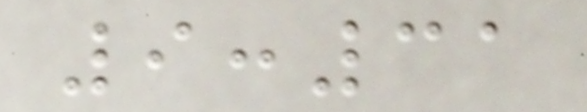9:31
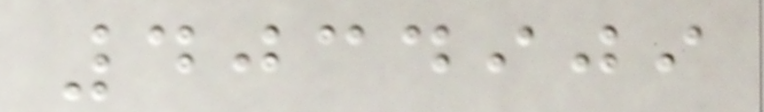4034909
